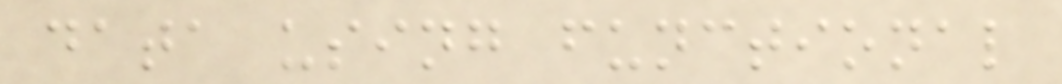data using functional
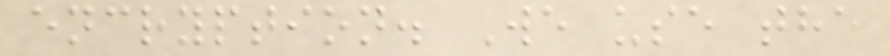encryption. We use the
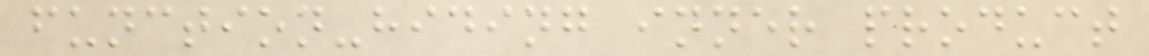function-hiding inner product
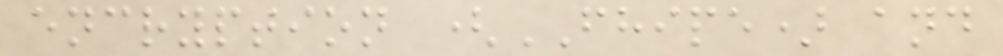encryption (FHIPE) and
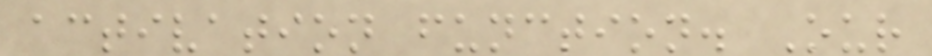activation function. Our
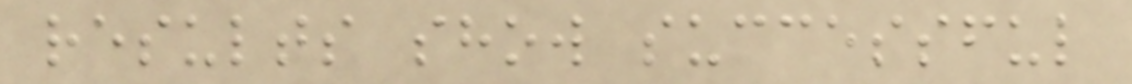results show successful
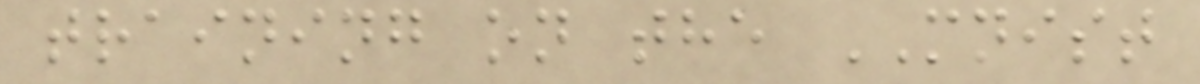training on the MNIST
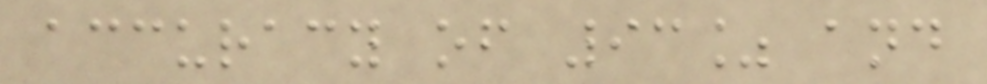accuracy of 93% and
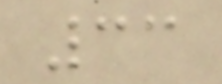33
